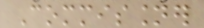Commissioner
